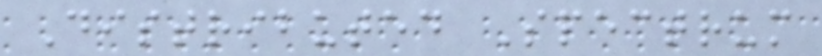Distributed Spectrum
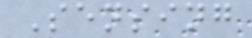Sensing
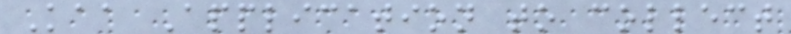Kaa Application to collect
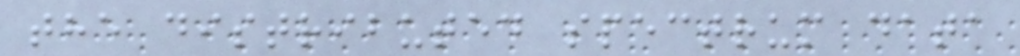the distributed spectrum data
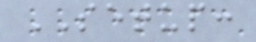SETUP:
